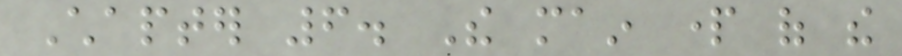Chapter 6. The main part of the
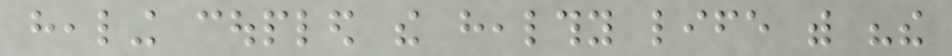healing coupled the healthy life with "the
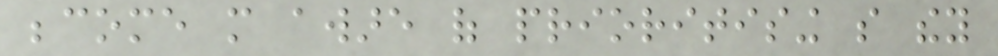become more aware of prioritising so they
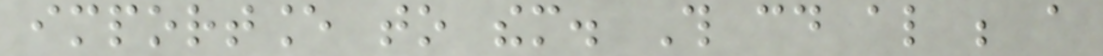importance to them. This could also be a
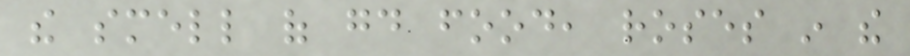the smell of good food, roses in the
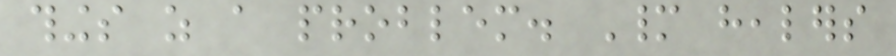things as a problem. Many healers
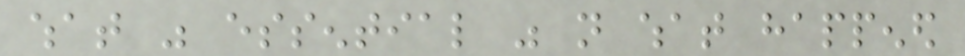what was essential was not what happened
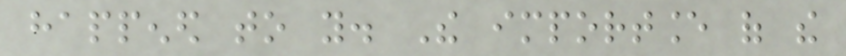happened to you. The importance of the
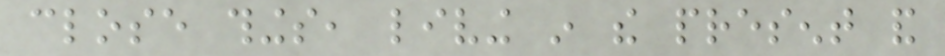close things, living in the present and
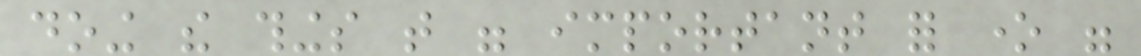doing the things that were important for one were
